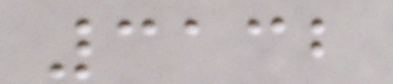3132
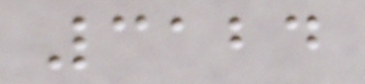3124
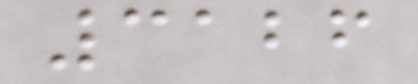3126
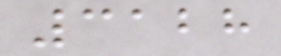3128
